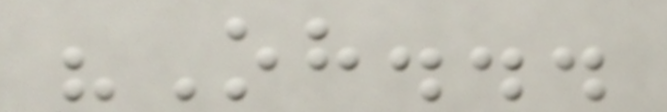"Oh...
